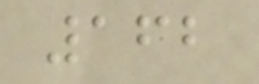162
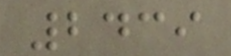2439
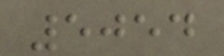5054
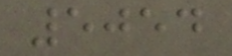5054
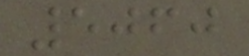5060
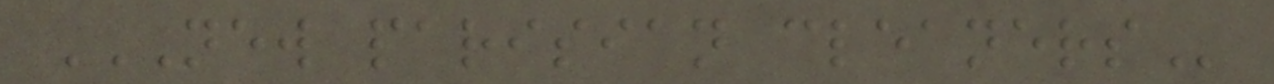NEW PARISIAN CLEANERS
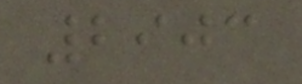2903
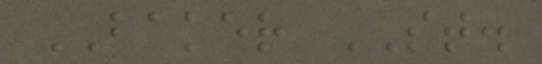BAKER ST.
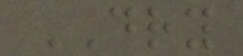DRY
